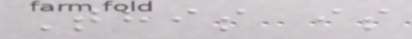This is
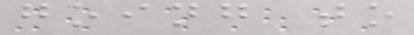going to
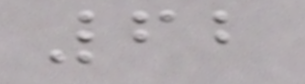62
